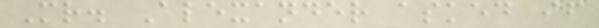Mr. Alexander asked if
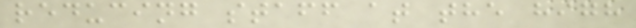reducing staff at the high
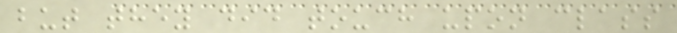but they did touch upon class
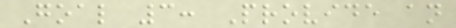Goal 3: Provide an
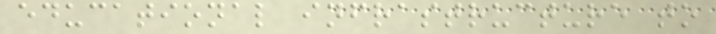educational infrastructure to
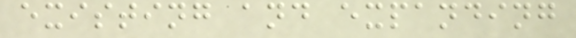existing and expanding
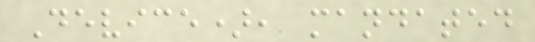Device), mandated
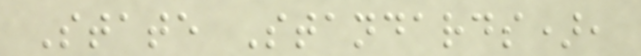State Standards),
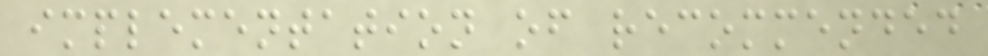implementation of recommended
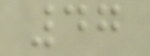47
